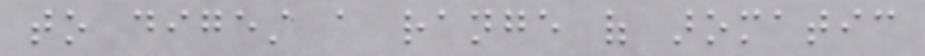to digest a range of aromatic
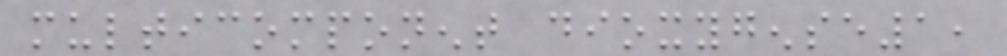multicomponent dioxygense1,
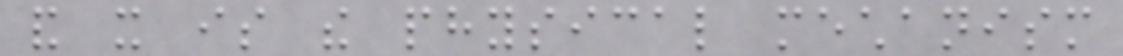and it is the physical mechanism
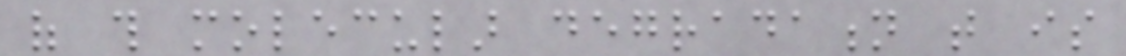of this molecular degradation that is
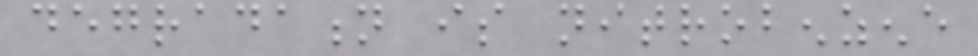degradation is nitrobenzene
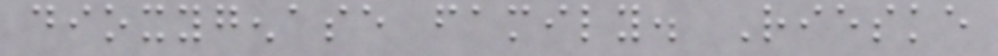dioxygenase family. Rieske
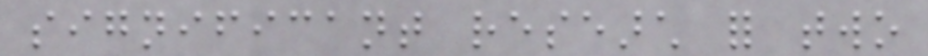significant research for two
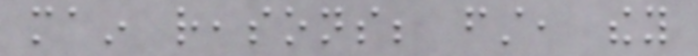main reasons; first, they
